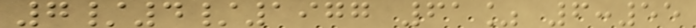7/4/1977 61% 6:55
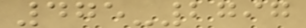475-2797
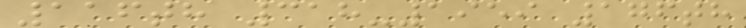116th 318-1959 176th
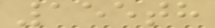155th
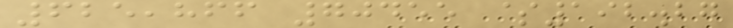625,866 70455 $192.27
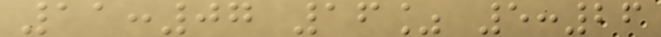11:07 16% 5:26
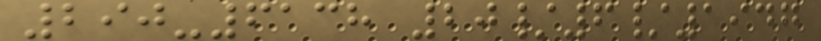290-6138 20/6/1947
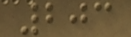203
